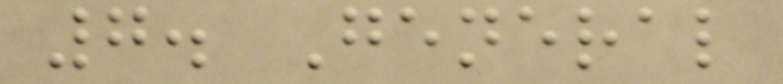7. General
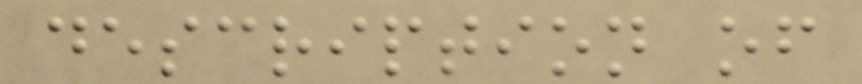description of
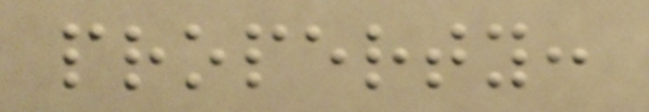property:
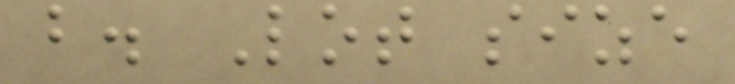b. Lot size
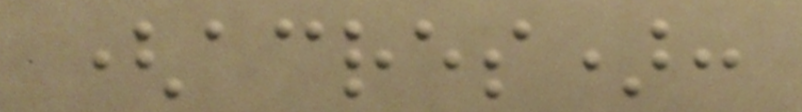(acres):
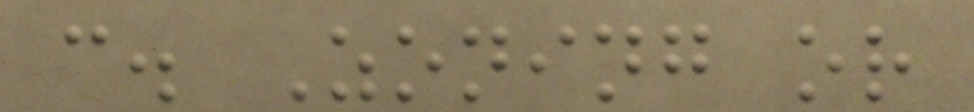c. Zoning or
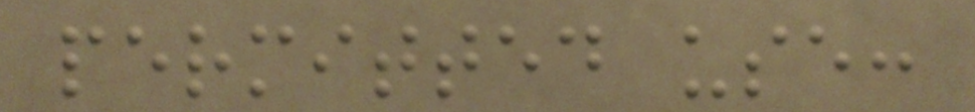permitted use:
